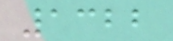1322
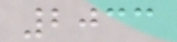2033
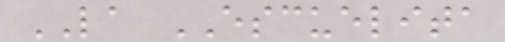LA ESCUELITA
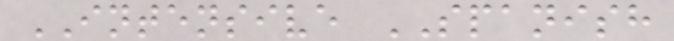INTENSIVE SPANISH
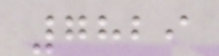7829
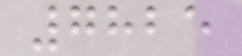7825
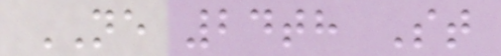NE 24th St
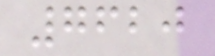7620
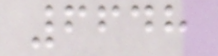6648
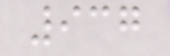937
